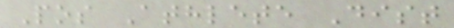Pos Athlete Dist
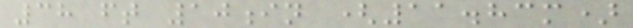38 ft 10in (11.83m)
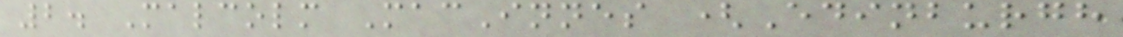2. Malcolm MacInnes (Edinburgh
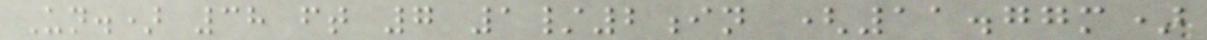Un.) 38 ft 7 1/2in (11.77m)
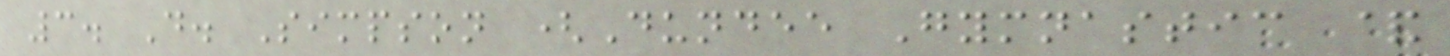3. D. Simpson (Dundee Gymnastic &
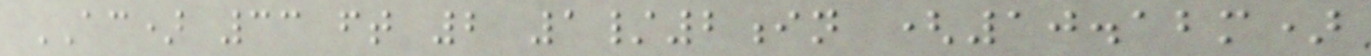AC) 33 ft 2 1/2in (10.12m)
